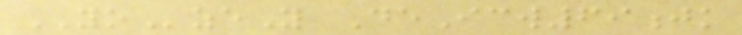YOzeY DeIcw69jk
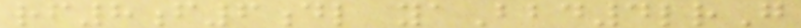rf8f6dl yaBbd4lrG
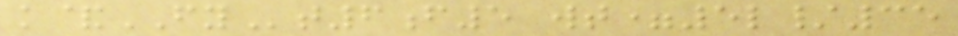k&FYt6f5 wt=5l/35
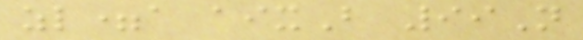zl=a aixB 99N
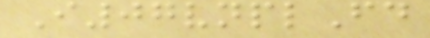I07vnplFd
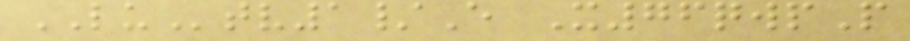LUtv1/E X76qwpP
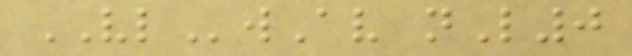VLwAv nL0
